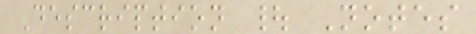Description | Notes
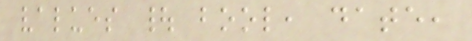values | bool, date,
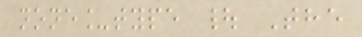none_type | The
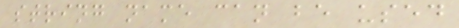string name can be used
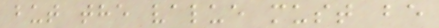but the value must be
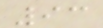93
